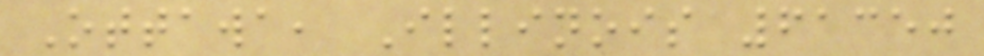Ottawa, Illinois 61350
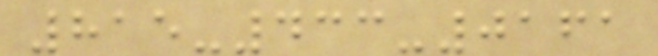815-433-0161
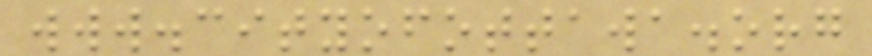www.cityofottawa.org
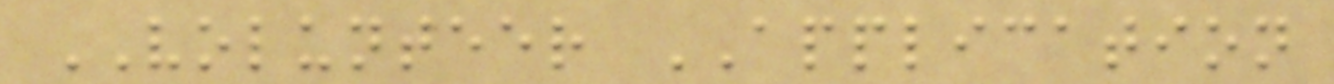VOLUNTEER APPLICATION
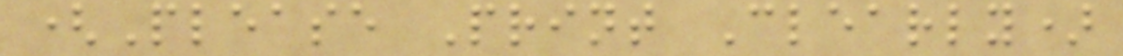(Please Print Clearly)
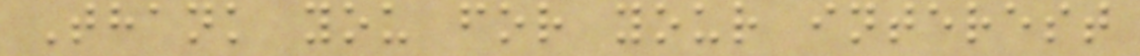Thank you for your interest
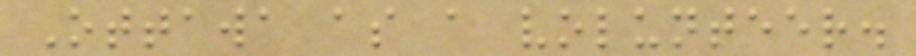Ottawa as a volunteer.
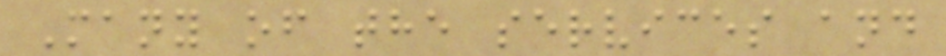Many of the services and
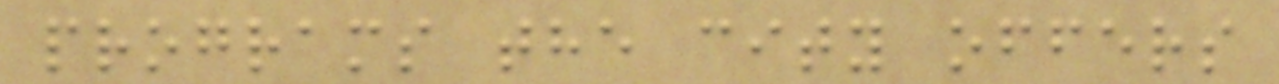programs the city offers
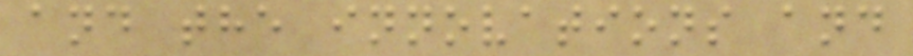and the innovations and
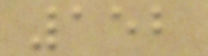152
